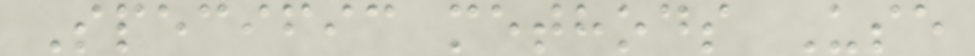Specific methods Use
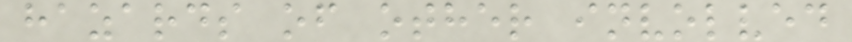hazards of other involved
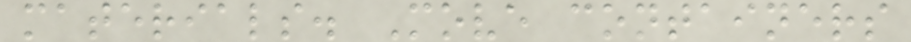materials. Move containers
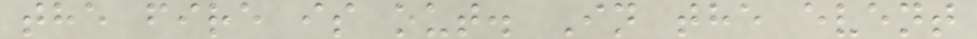the fire is out. In the event
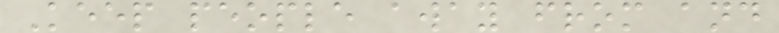Keep people away from and
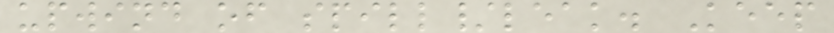upwind of spill/leak. Keep
